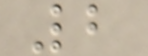2
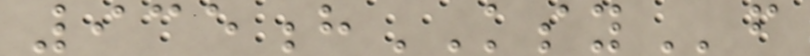935hKSYf
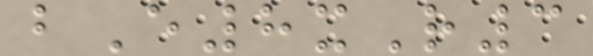bE8xR3
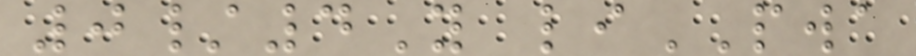0/4Y liPWA
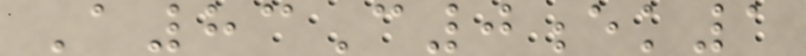A83C0ek1
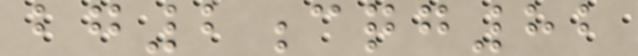bg2cqg82
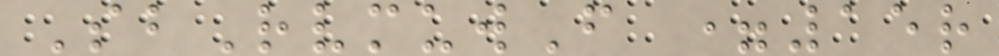SbRvmuwF =15r
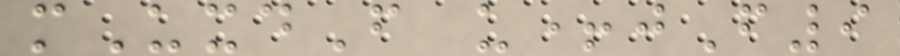mUxdF u+jF9
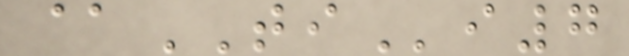@TIi7
